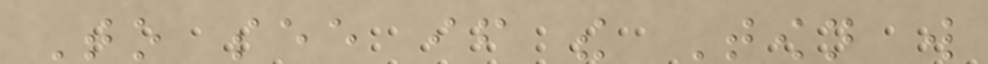To see if the Town will
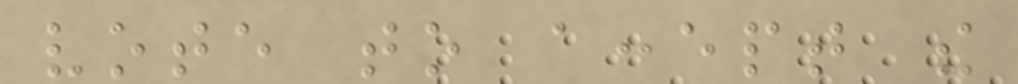vote to accept the
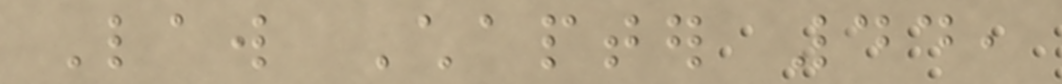Law Chapter 44,
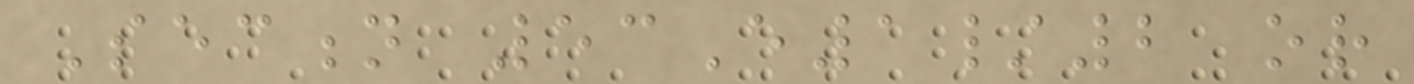Section 53E1/2 or
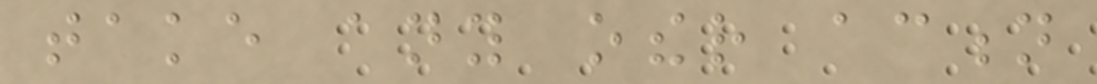take any other action
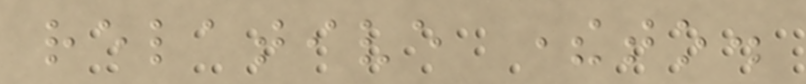relative thereto.
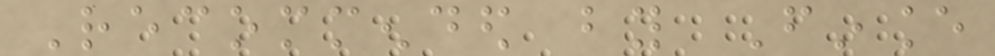Recommended by Finance
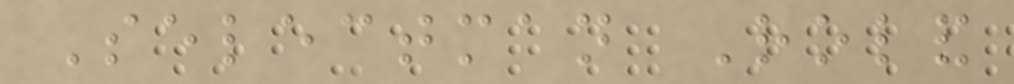Selectman Roland
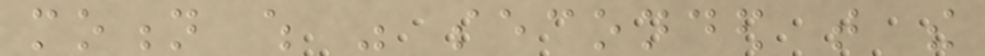motion which was seconded that the
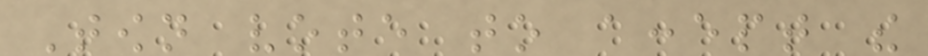Town vote to accept the
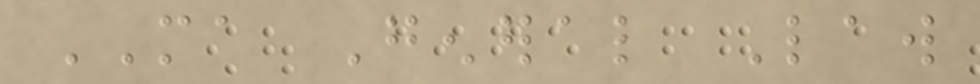MA General Law
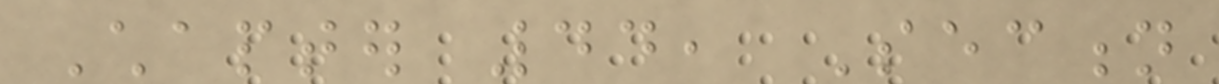Chapter 44, Section
